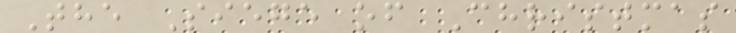The Siege of Christmas
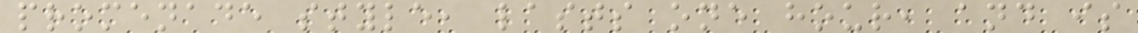promenade style, lasts one hour, and is
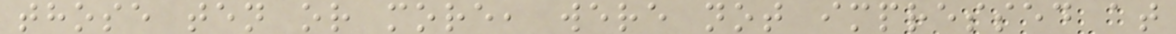those ten or more, were not impressed at
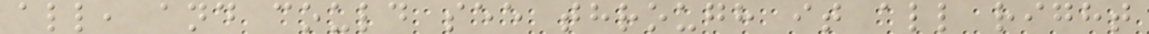all, and could see through it all right
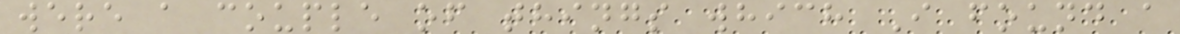were a couple of things which I found a
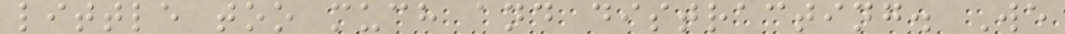little too much and distracting. We
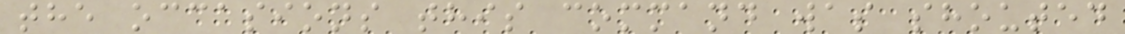the occasions this command was shouted
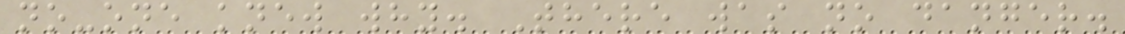no-one knew why. There was no danger.
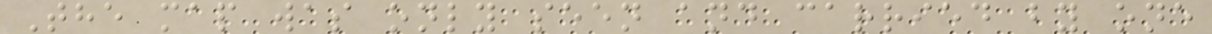The map was only seen and carried by one
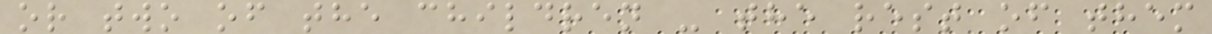or two of the children - the rest of them
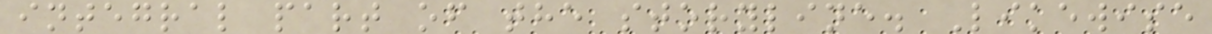integral part of the storyline. Likewise
